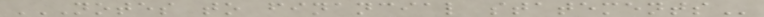NOTES TO FINANCIAL STATEMENTS
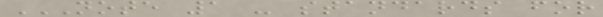NOTE 1 - STANDARDS FOR
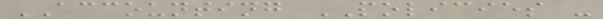ACCOUNTING POLICIES -
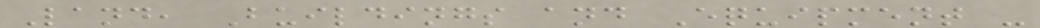Land, Buildings and Equipment -
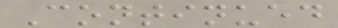Continued
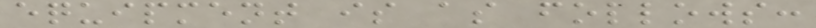equipment is as follows:
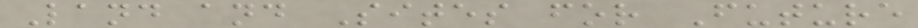Land and Sites for Future
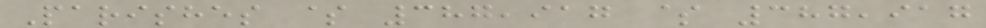Parishes $ 387,917 $ 387,917
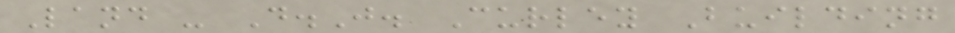Land - D.J. Curley Building
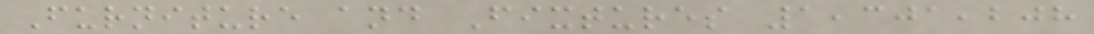Furniture and Fixtures 1,301,208
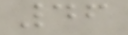46
